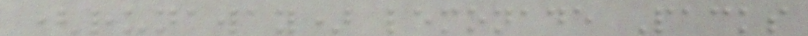(runaway) lemonade Packs
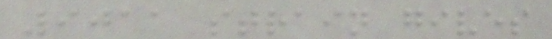9011 strain gives
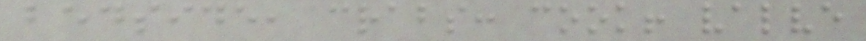bedside, crabs: cook! valve
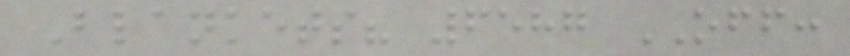Blankets? 6587 OFF:
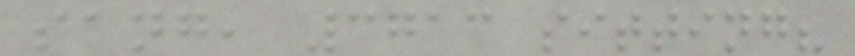sang, 3713 sitting?
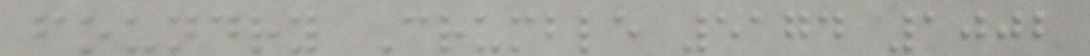foundry Crumble 5174 1002
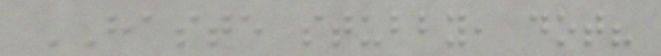HASTE stubby, dot?
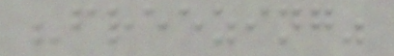"freezing"
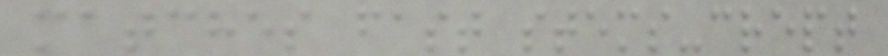matches fast stems-crept
